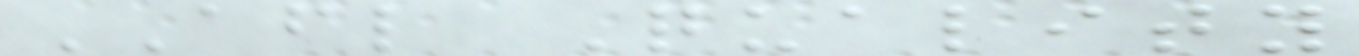AFL Quality
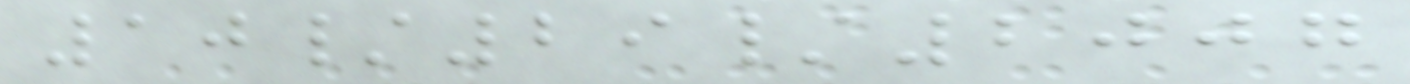10/29/2007
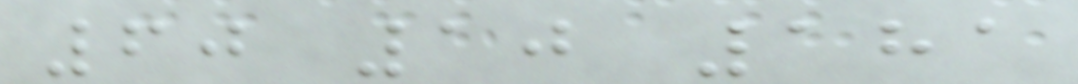60 10 181
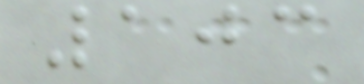103
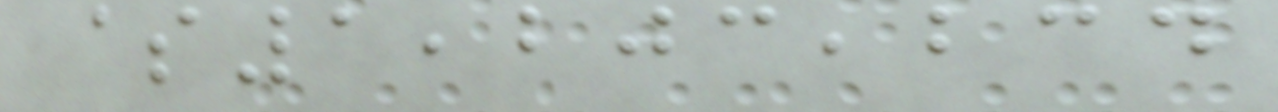$1,203,234
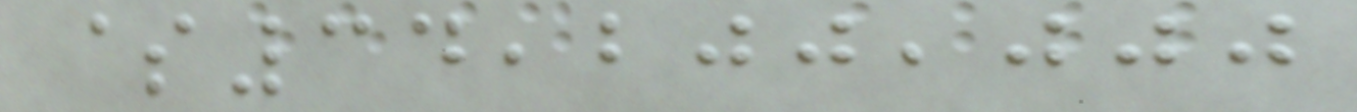$34,200,000
